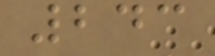243
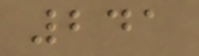241
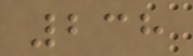238
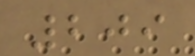209
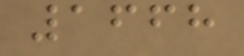1668
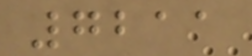7211
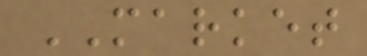MARKET
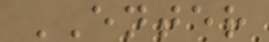ENTER
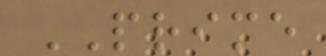PRIME
